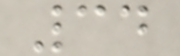34
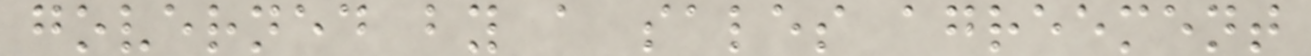governed by a sales agreement
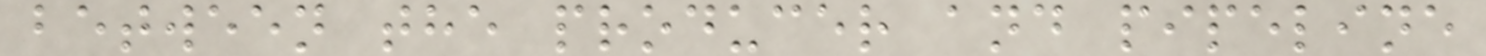between the producer and pipeline
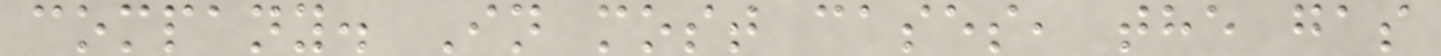company. In most cases, the gas
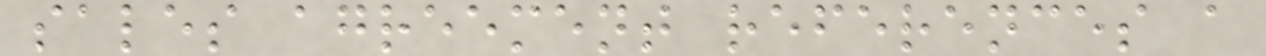sales agreement references a
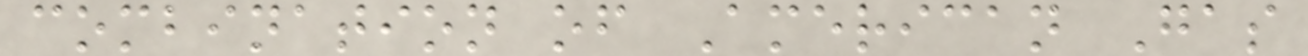combination of American Gas
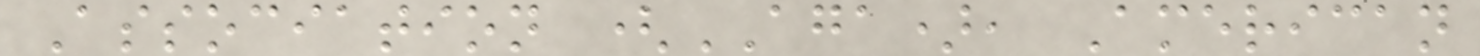Association (AGA), American
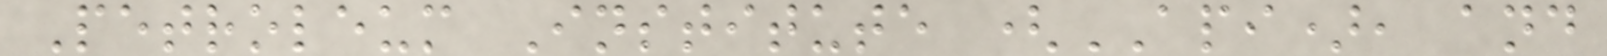Petroleum Institute (API), and
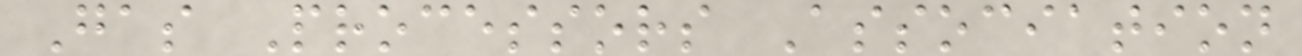Gas Processors Association
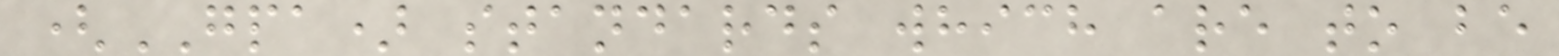(GPA) standards which are to be
